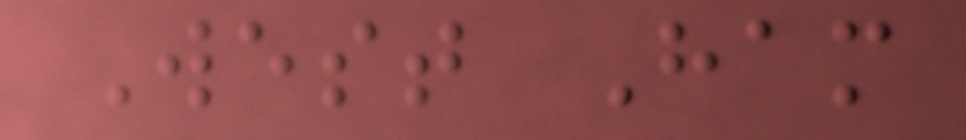West Ham
